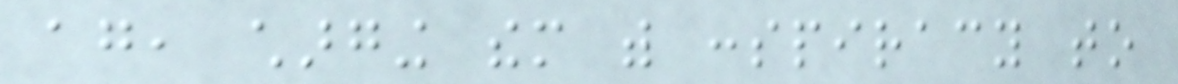again, charging them with conspiracy to
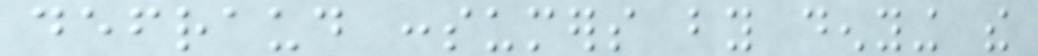defraud consumers by denying the
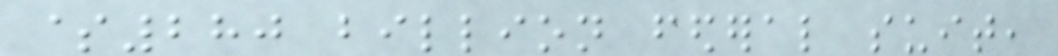$280 billion federal suit,
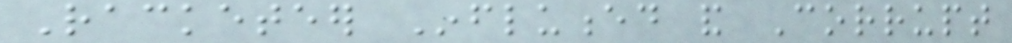Racketeer Influenced and Corrupt
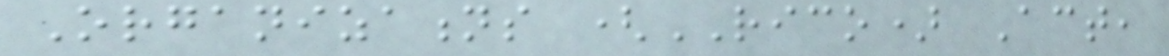Organizations (RICO) Act,
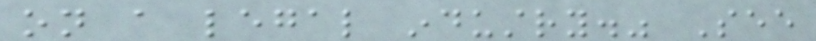on a legal industry." See
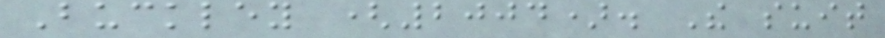Buckley (2004). The suit
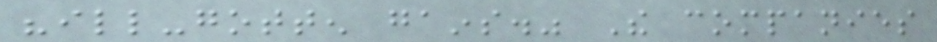"ill-gotten gains." The companies
